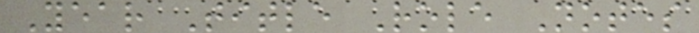Year Title Role Notes
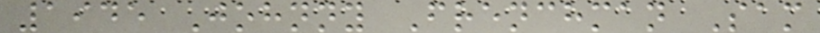1945 Johnny Frenchman Sam
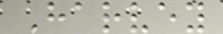Harvey
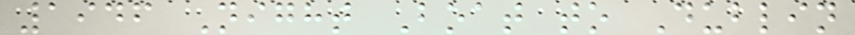1946 Night Boat to Dublin
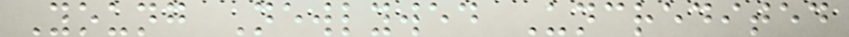Young Newlywed Uncredited
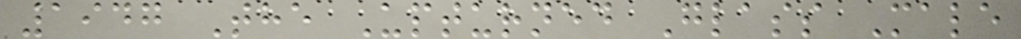1947 The Upturned Glass Male
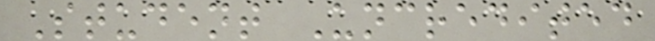Student Uncredited
